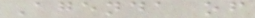Agenda of
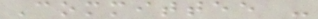Committee -
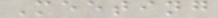Meeting
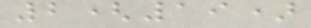2(19)
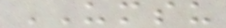UMSU
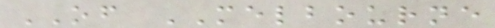OF MELBOURNE
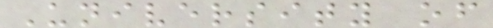University of
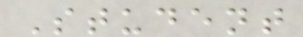Student
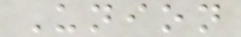Union
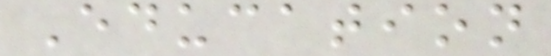Education
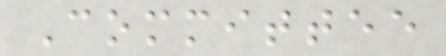Committee
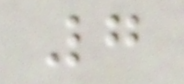7
